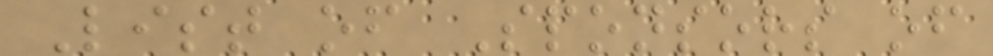List of Sponsors of
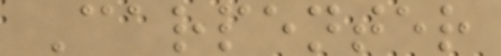Carpenter
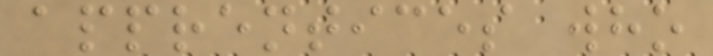apprentices who
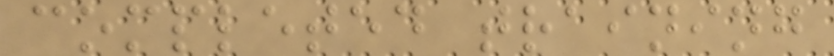completed training
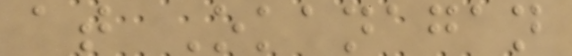at Okanagan
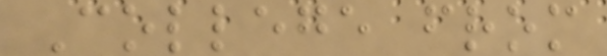College from
